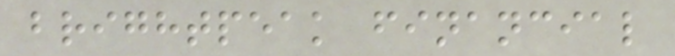brightpeak financial
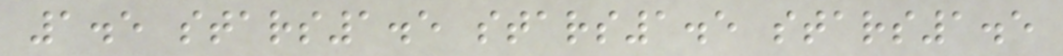1.5 stars1.5 stars1.5 stars1.5
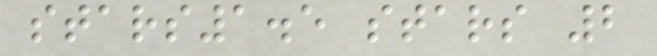stars1.5 stars 2
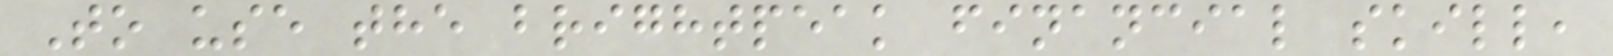To use the brightpeak financial skill,
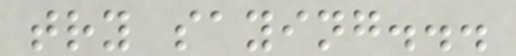try saying...
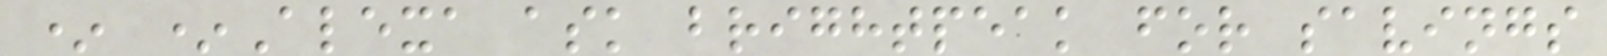* *Alexa ask brightpeak for savings
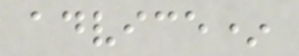advice*
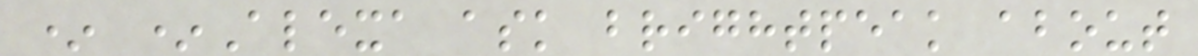* *Alexa ask brightpeak about
